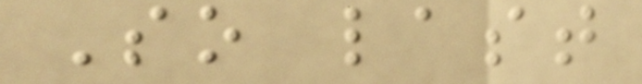So last
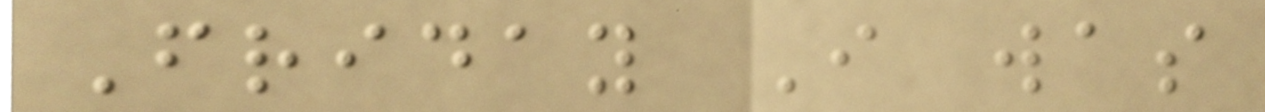Friday I was
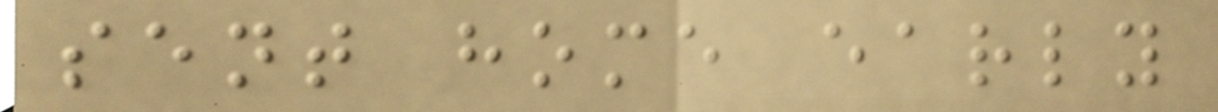sent home early
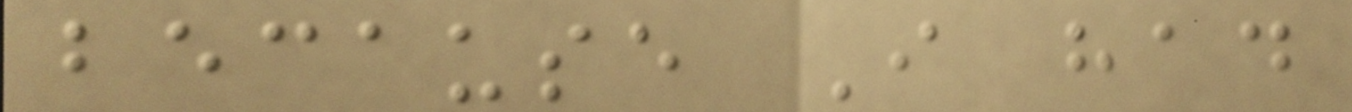because I had
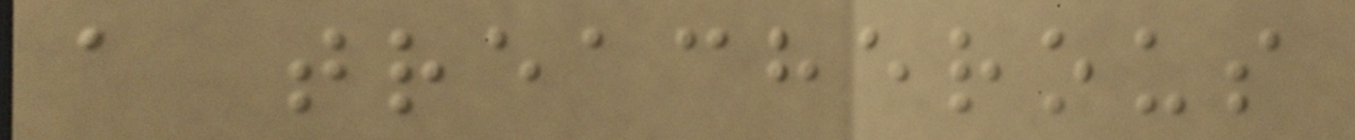a treacherous
